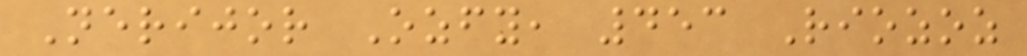Nerijor Ozfy, 453 Riozoz
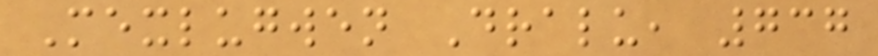Mexlugwen Dralu, 737
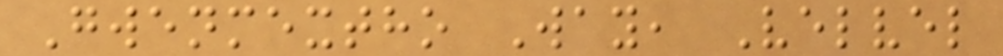Gwenmextho Way, Velvel
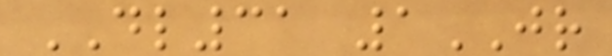DL31 1JR
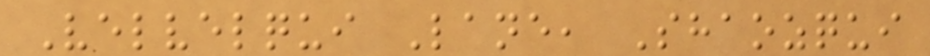Velvelqui Lane, Shaozqui
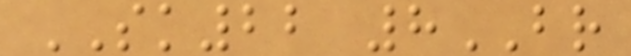SK22 8BR
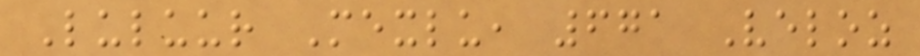Luluur Mexlu, 671 Veloz
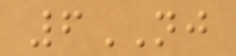6NJ
